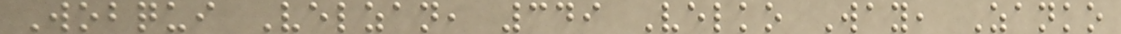Wobqui Velzan, 349 Velko Way, Zanko
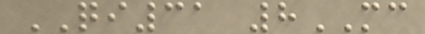QI31 8MC
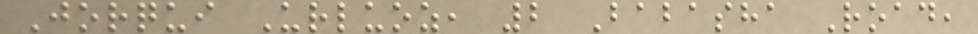Jorqui Urluoz, 2 Babasha Road,
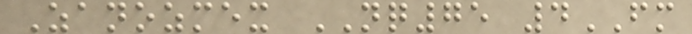Zanozmex NQ75 4FM
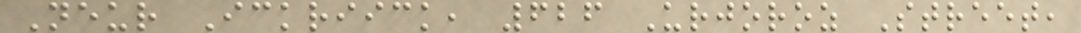Neur Ickriick, 626 Urjoroz Street,
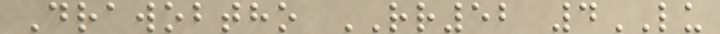Drawobtho RR52 4LU
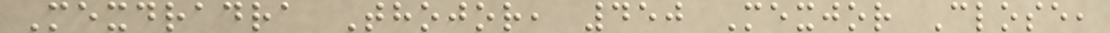Mexdradra Thojor, 450 Mexjor Close,
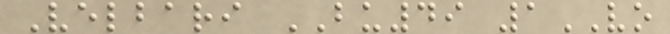Velbari BU49 1VO
